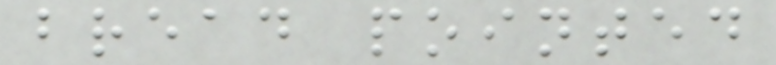bread pointed
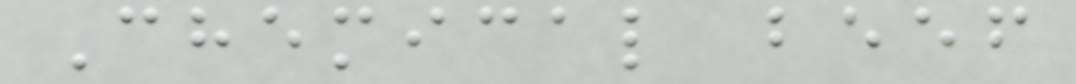Chemical beef
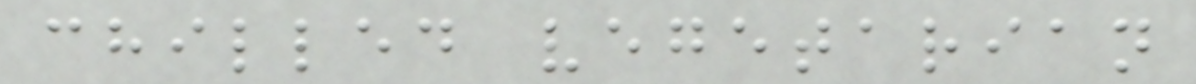chilled vegetarian
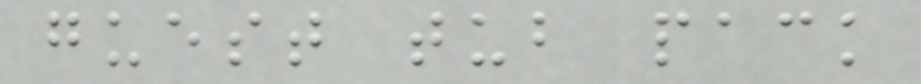guest tub pack
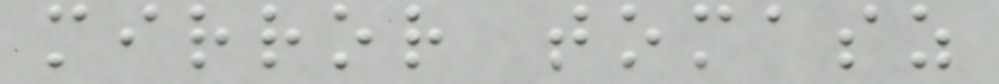mirror tomasz
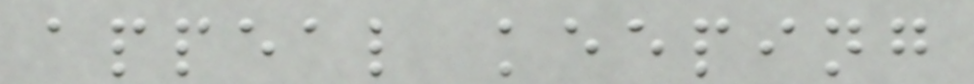appeal keeping
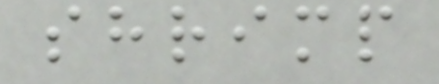shrimp
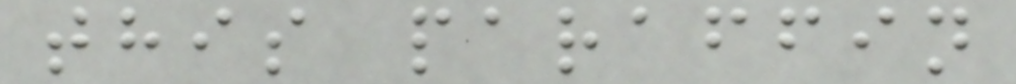this paraffin
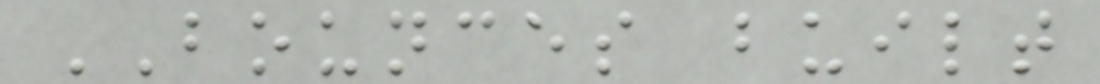BOUNCES built
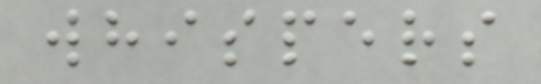whispers
